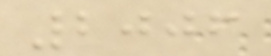2006
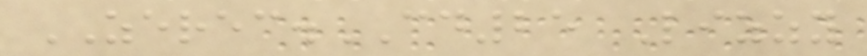ZEREC.CD25 Lizzy
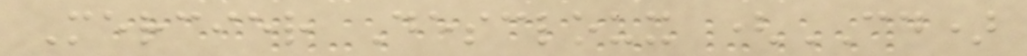Mercier Descloux (CD)
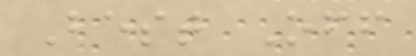Best Off
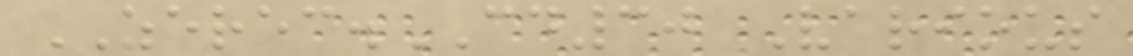ZEREC.CD30 Various
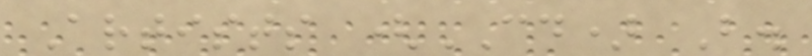Artists (CD) B.
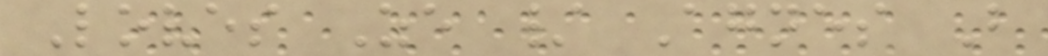Loves Ze / Agnes B
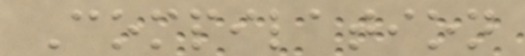Compilation
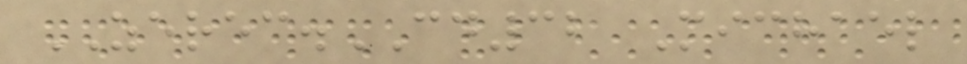ZEREC.CD32 Michael
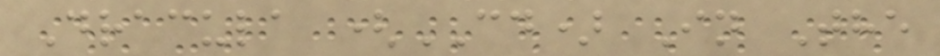Dracula (CD) In The
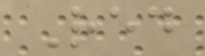Red
